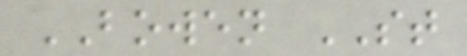BOWEN ST
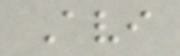Avi
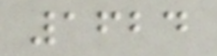1624
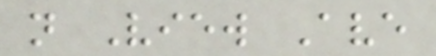n View Ave
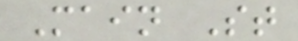Main St
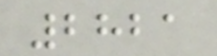2821
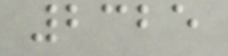2325
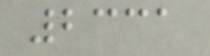2331
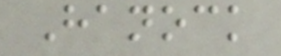Hanock
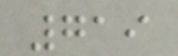719
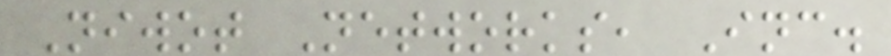Niwot Networks, Inc.
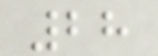28
